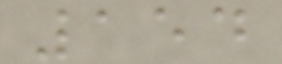154
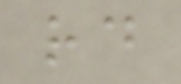rd
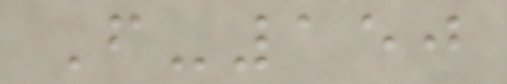F-150
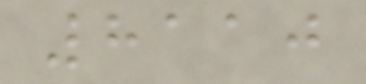8110
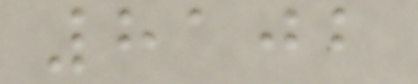8102
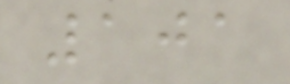101
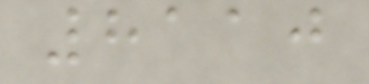8110
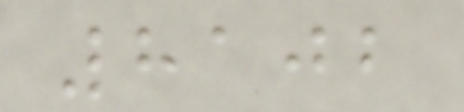8102
